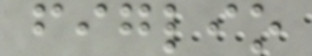figlio
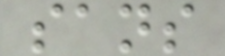sans
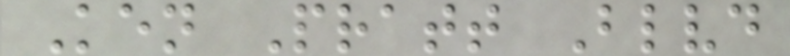Ken Pratt Blvd
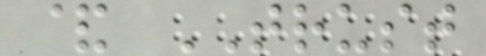& TRUST
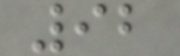92
